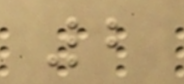2
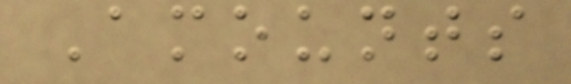Amounts
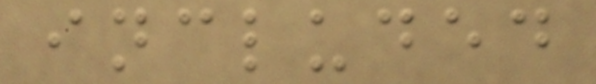included
